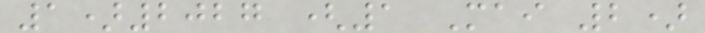1)2027 (1 Mai 2)
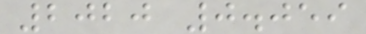2020 0.059
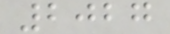2027
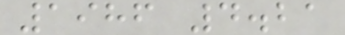1986 4.21
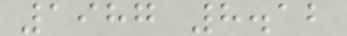1987 8.12
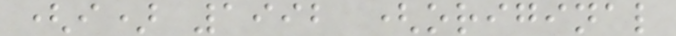(i) 1992 (original
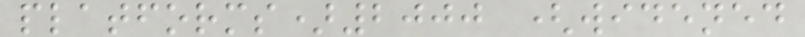platforms)2000 (widened
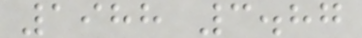1988 3.87
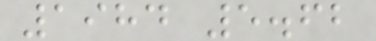1984 5.62
